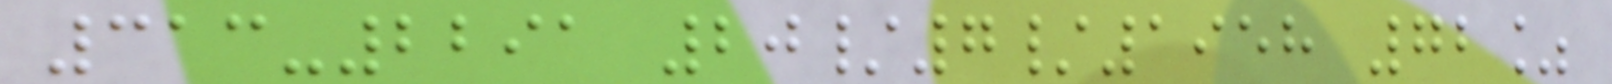313-2291 20/7/1958 72%
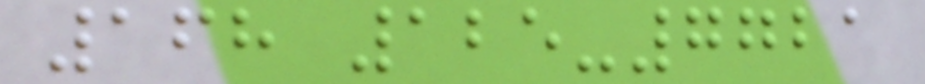168 125-7721
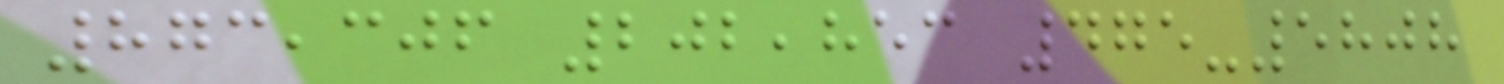873,306 202,853 475-5808
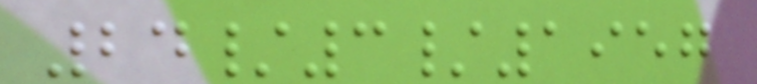24/3/1957
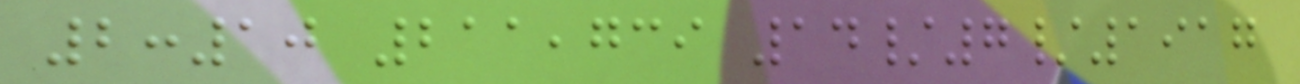2:10 211,739 14/7/1917
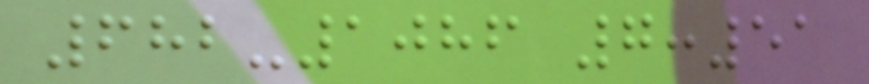682-1086 7:51
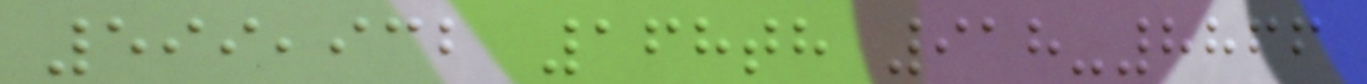599,932 168th 918-8866
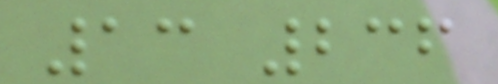13 236
